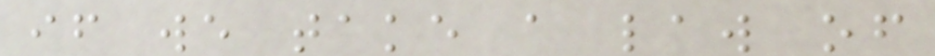if we take a law of
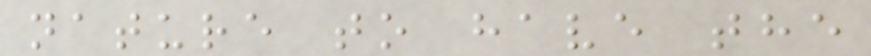nature to have the
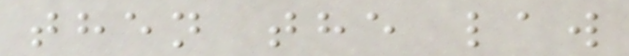then the law
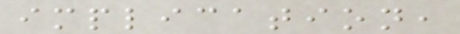implication,
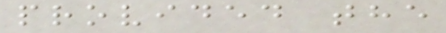provided the
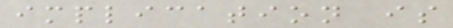implication is
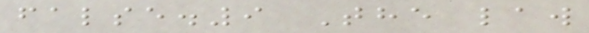false.9 The law
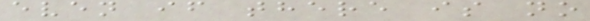even if there is no
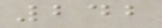242
